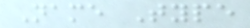Name Type
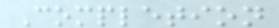Completion
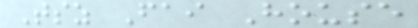Tsz Fai House
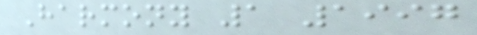Harmony 1 1997
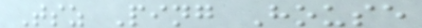Tsz Ping House
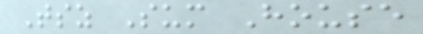Tsz Sum House
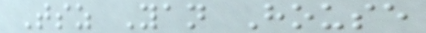Tsz Yan House
